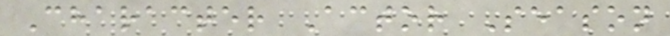Character Actor Season
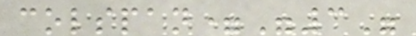colspan="3"
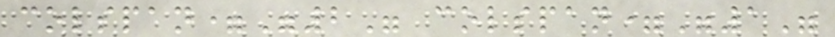colspan="2" colspan="1"
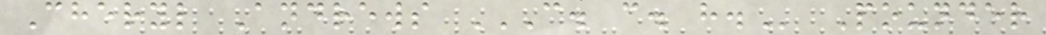Cheryl Andrews C. C. H. Pounder
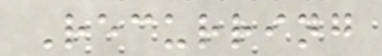Recurring
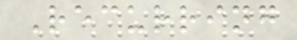Recurring
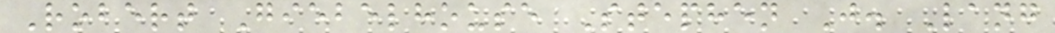Robert Giebelhouse Stephen J. Lang
